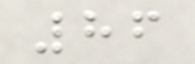86
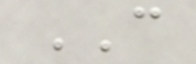CAN
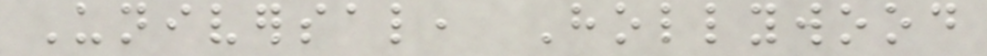Universal, Hollywood
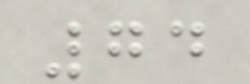74
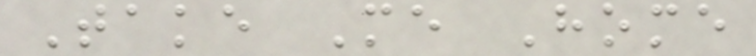Take Me Home
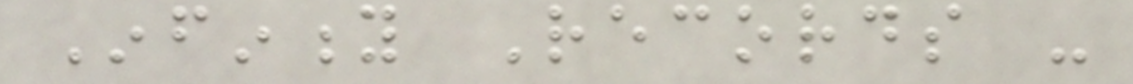Infinity Records -
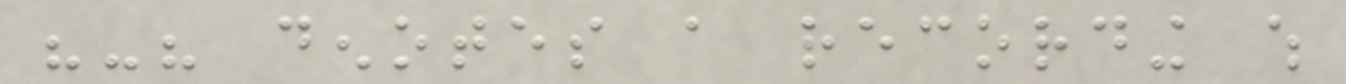"-" denotes a recording which
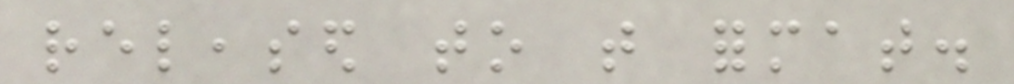released to that format.
